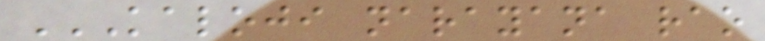KALOJI NARAYANA RAO
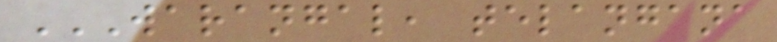WARANGAL, TELANGANA
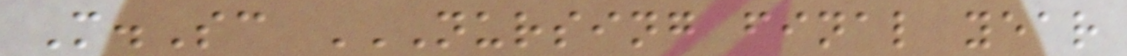M.Sc NURSING FINAL YEAR
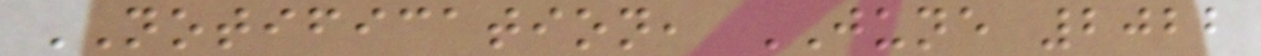NOTIFICATION, JUNE 2022
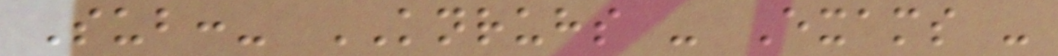Sub:- KNRUHS - Exams -
